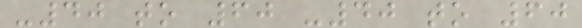-40 to 60 -40 to 60
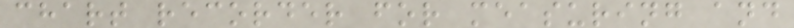chart recorder for measuring and
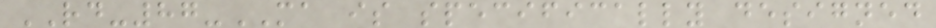RD-87-MA is specifically designed
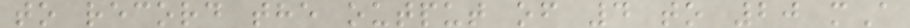to record the output of 4 to 20 mA
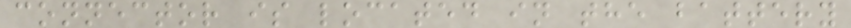connector is located in the battery
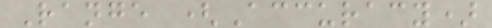Range (Accuracy)
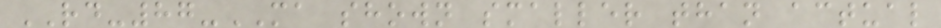RD-87-MA shown smaller than actual
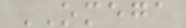OMEGA
